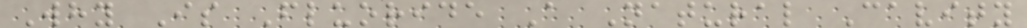Why Is Fluoride A Natural Cavity
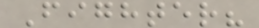Fighter?
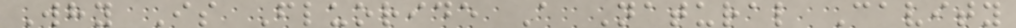Why Is Fluoride A Natural Cavity
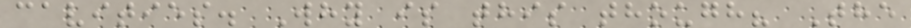cavities. Why is this though? The
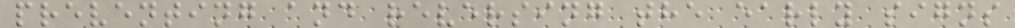preventing and reversing the early signs
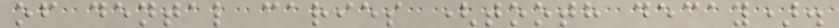of dental caries (tooth decay).
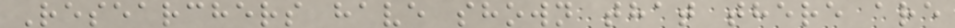Researchers have shown that there are
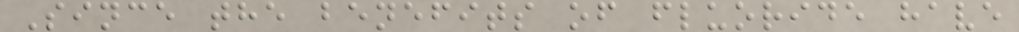Since the benefits of fluoride have
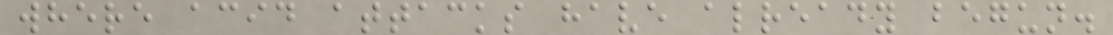where acid attacks have already begun.
